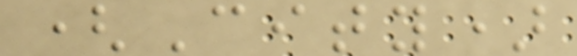(City)
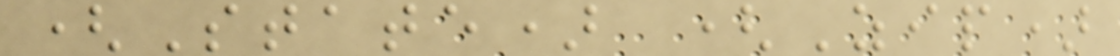(State) (Zip)
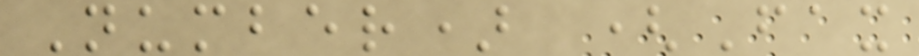Number) (Fax
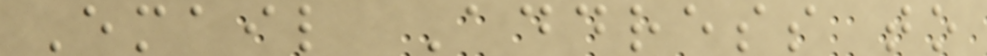Email Address to
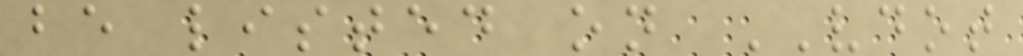be listed on VDOT
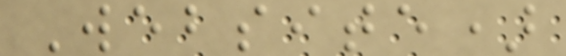Website)
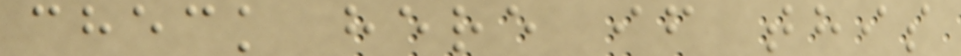check here if this
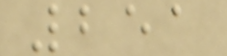251
